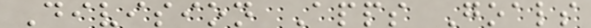Division Apps Goals
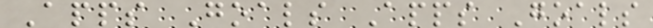Apps Goals Apps Goals
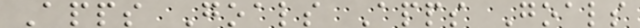Apps Goals Apps Goals
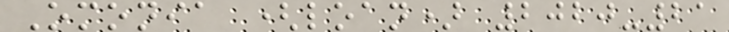Omonia (loan) 2020-21
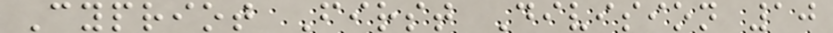Cypriot First Division 10
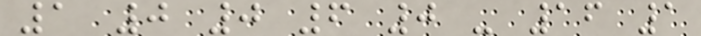1 0 0 6 0 - 16 1
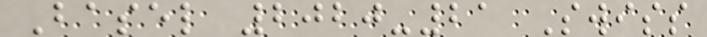Basel 2020-21 Swiss
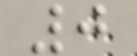0
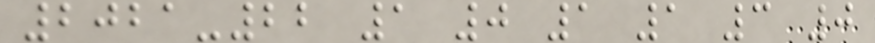2021-22 1 0 1 1 3 0
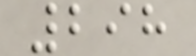298
